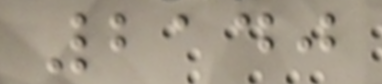2140
